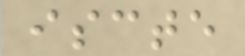iscte
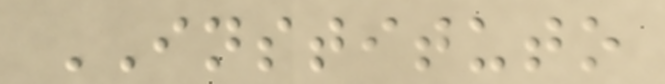INSTITUTO
